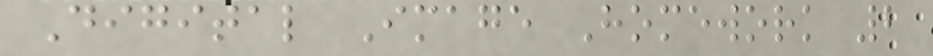Digital Image Homework 2
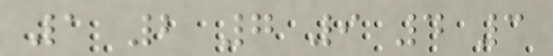1 2 7 9 4 3
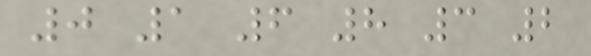0 1 6 8 3 2
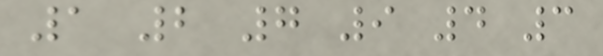1 2 7 9 4 3
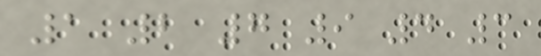1 2 7 9 4 3
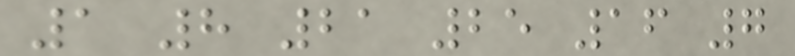1 8 21 25 16 7
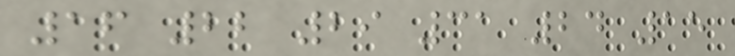16 22 29 31 24 15
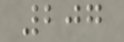207
